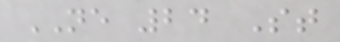NE 24 St
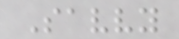Savvy
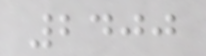2400
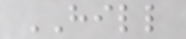HILL
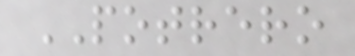POTRERO
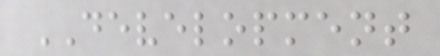DEVELOPMENT
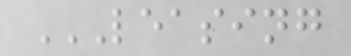LEASING
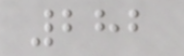282
